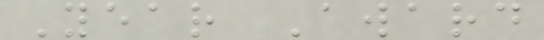Year Award
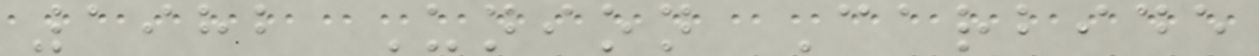1982 Union Carbide
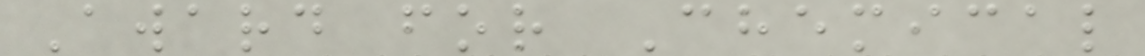Award for Chemical
